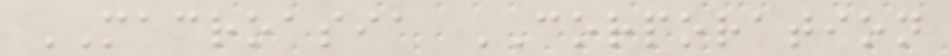MACROASIA CORPORATION
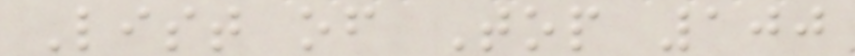List of Top 100
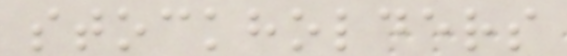stockholders
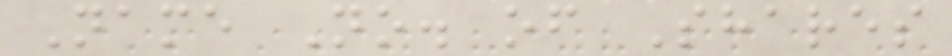Name No. of Shares
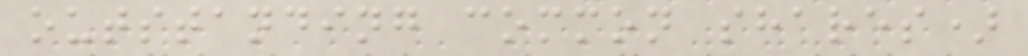outstanding common shares)
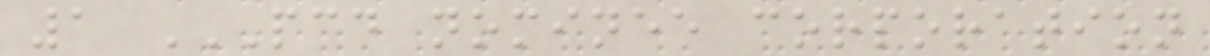1 PCD NOMINEE CORPORATION
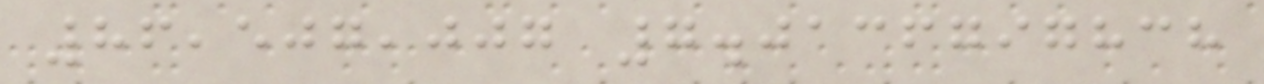86,507,007 7.0136797838
